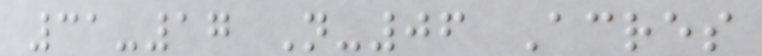31-17 N-06 Acres
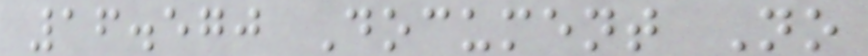16.570 Document No
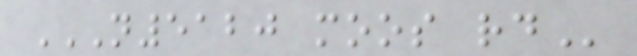N5120 MOOS RD
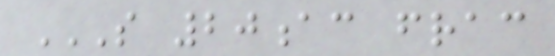S 20AC FRAC
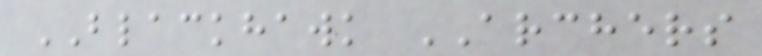BLACKHAWK ARCHERS
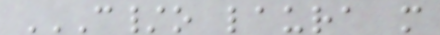C/O LAURA M
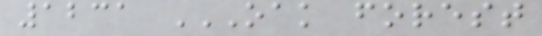1231 OAK FOREST
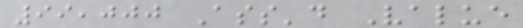99,000 Ass'd Value
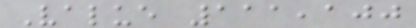Value 111,100
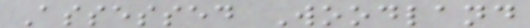Assessed Woodland
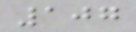107
